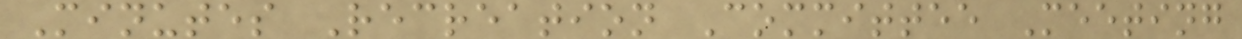Minutes Recreation Committee Meeting
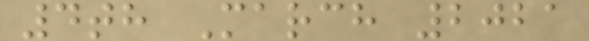4th March 2021
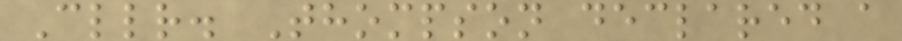Cllr. Thompson declared a
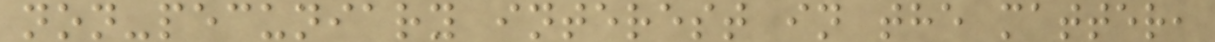non-pecuniary interest in the matter,
